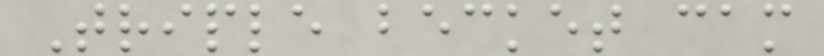Triple becket cam
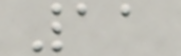11
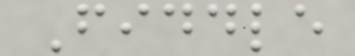Fiddle
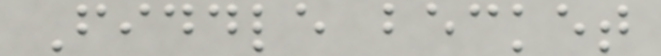Fiddle becket
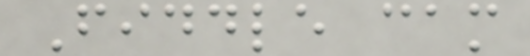Fiddle cam
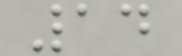14
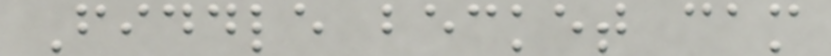Fiddle becket cam
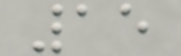15
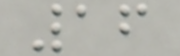16
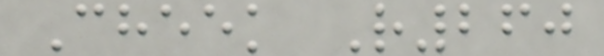Cheek R260
